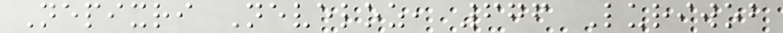Nepixri Neveloz, 676 Luriwob
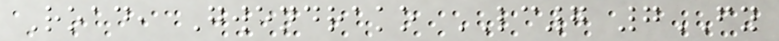Road, Gwendrako LC7 7FY
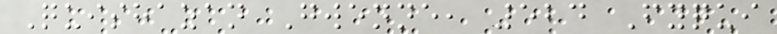Quishazan Gwenne, 524 Fyqui
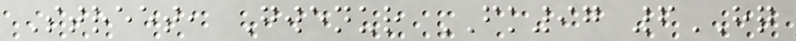Street, Gwenur FK97 6HQ
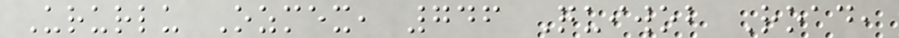Ururlu Ozmex, 746 Quiwob Road,
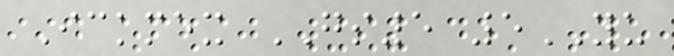Ickmex GS5 5YU
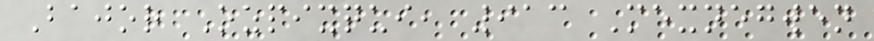Bajor Ozpixqui, 913 Mexnegwen
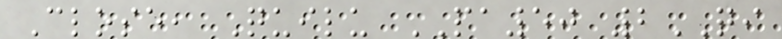Close, Quilu PA50 2QI
